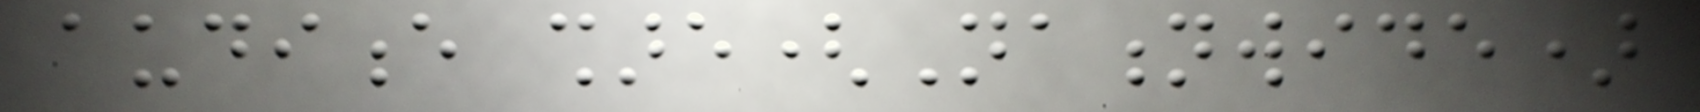audience share(Nationwide)
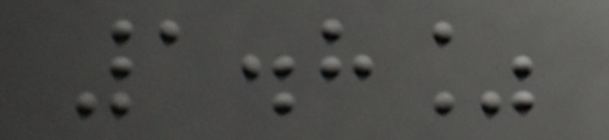1.8%
